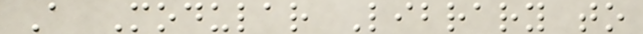A Modular Library to
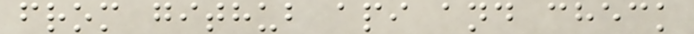from github api and check
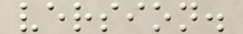version.
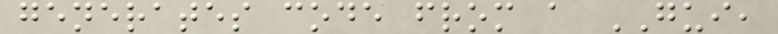generates code from a GUI,
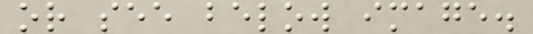or see below image.
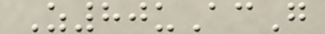Z80uAcG
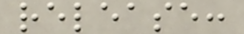release:
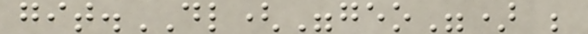git.DL("geo") ;
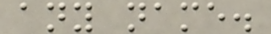any name.
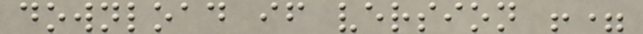download if version !=
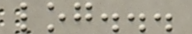log...
